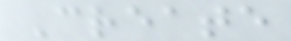Create
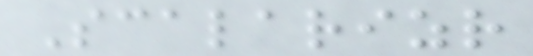Scalarizr
